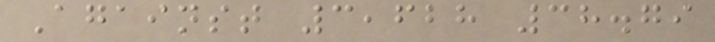Against 3,628 38.79
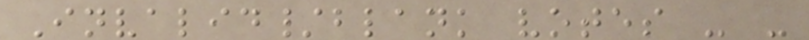Invalid/blank votes - -
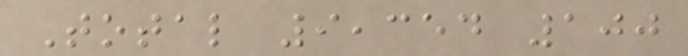Total 9,354 100
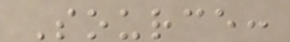Source:
